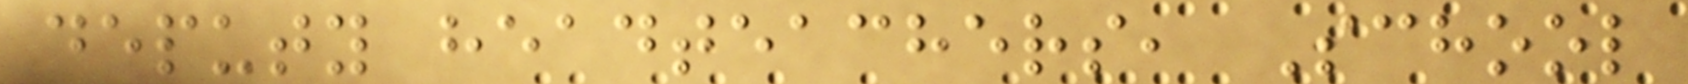deputy headteachers, School
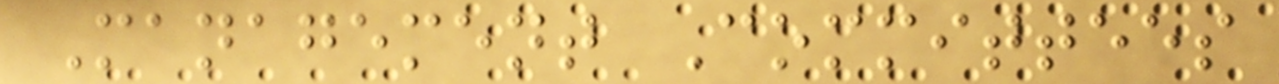Management Committees
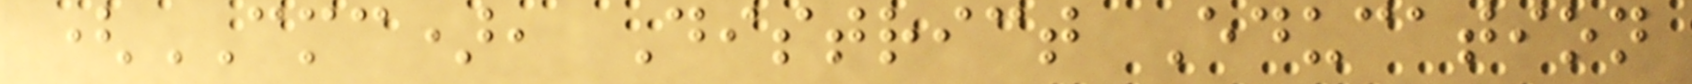(CMC), District Education
